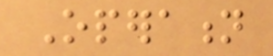Operation
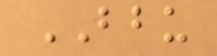BBU
